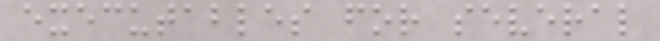executables for several
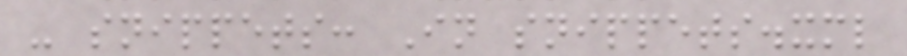- snippets: In snippets.xml
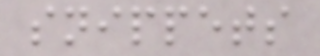snippets
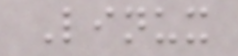Linux
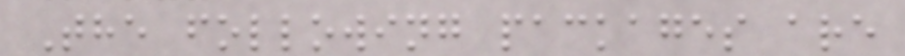The following packages are
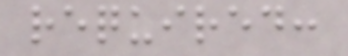required:
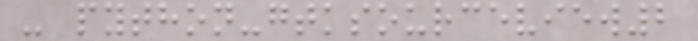- python-gtksourceview2
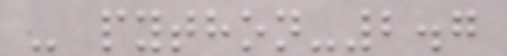- python-2.7
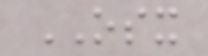OSX
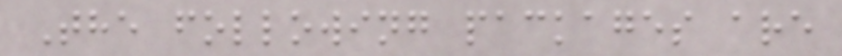The following packages are
